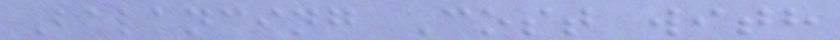Balancing Cost with
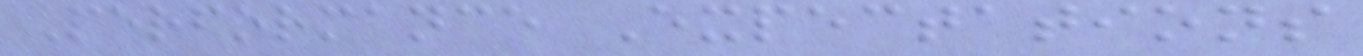Performance Expectations
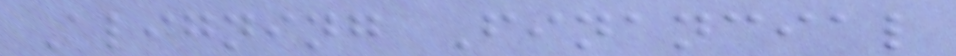Aligning Financial
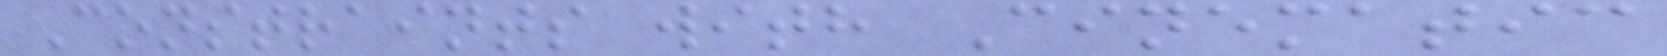Constraints with Cinematic
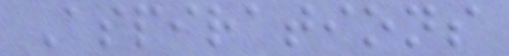Aspirations
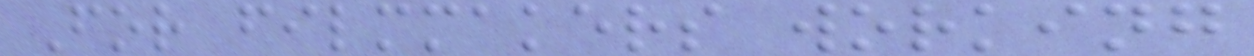For filmmakers working
